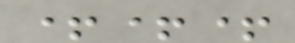+++
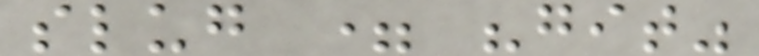slug = "git"
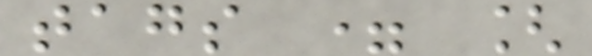tags = [
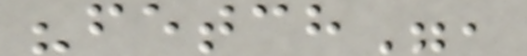"fetch",
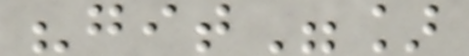"git"]
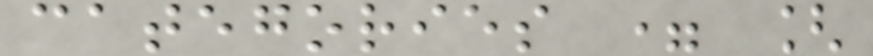categories = [
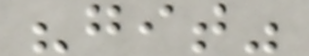"git"
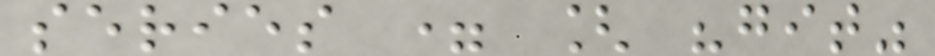series = [ "git"
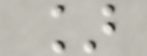]
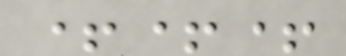+++
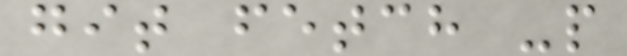git fetch -p
